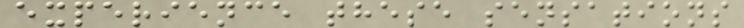experience these sensations
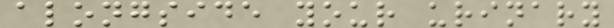alongside your urinary
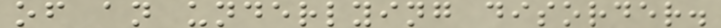of an underlying disorder.
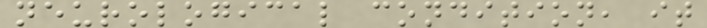neurological condition, it
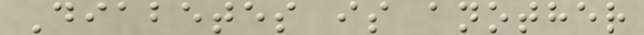Diabetes is another
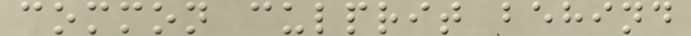common culprit behind
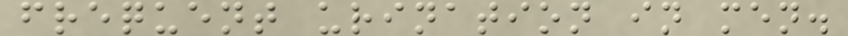frequent urination in men.
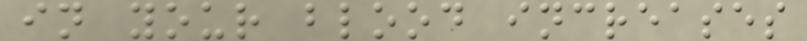in your blood increases
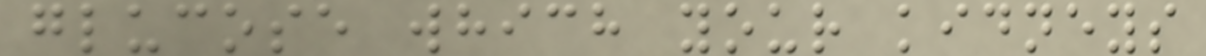glucose which your kidneys
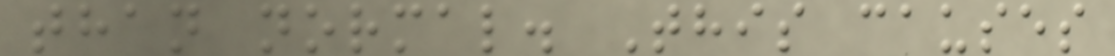than normal. This causes
